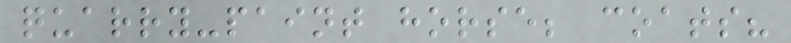quarry-paint horse; coats?
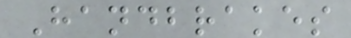Handbrakes
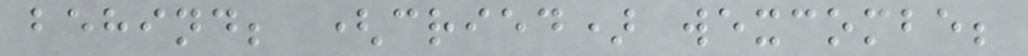behind; (cried) wexcombe;
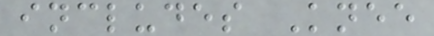includes Knee
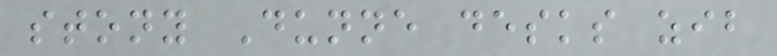stony Dunne desks zib
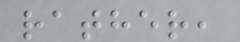rather,
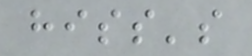hiss's
